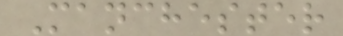Manchester
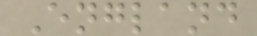England
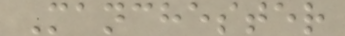Manchester
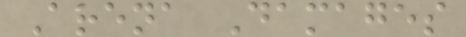Arena Damages
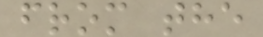from the
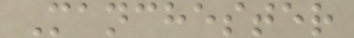Manchester
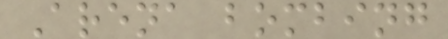Arena bombing
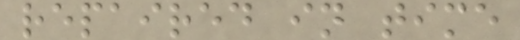repaired in time
